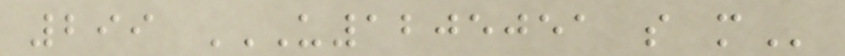299 U1205051 S M
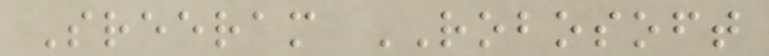Sreeram ROBOSOFT
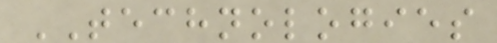TECHNOLOGIES
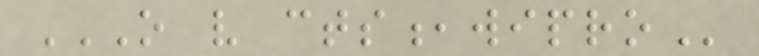O V CTS,WIPRO
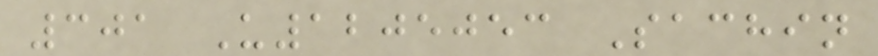301 U1205053 Sachin
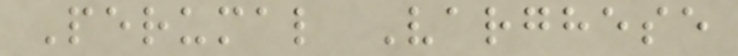Perumal Varghese
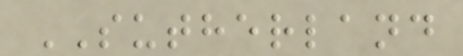SUTHERLAND
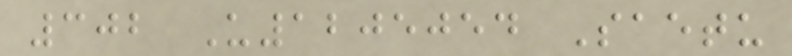302 U1205054 Saetu
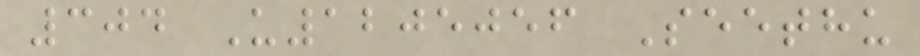304 U1205056 Seethu
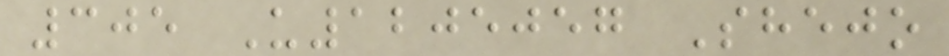305 U1205057 Shejo
